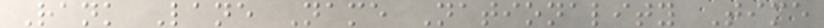Rank Lane Name Nationality Time
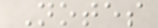Notes
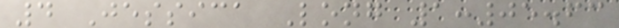4 Jessica Long 1:05.63
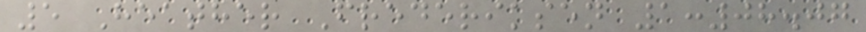5 Heather Frederiksen 1:08.07
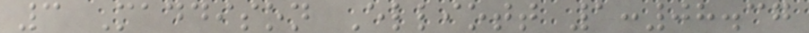3 Maddison Elliott 1:08.37
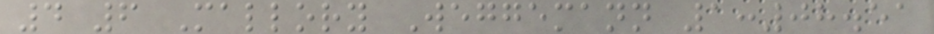4 6 Mallory Weggemann 1:08.51
